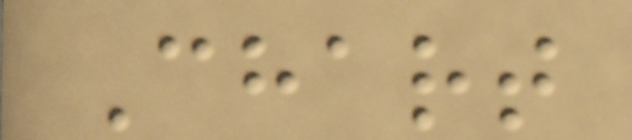Chart
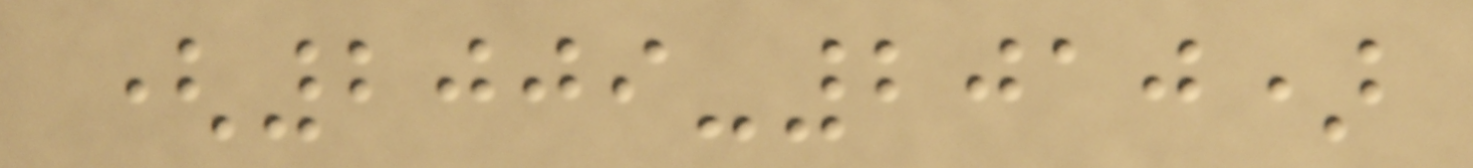(2009-2010)
